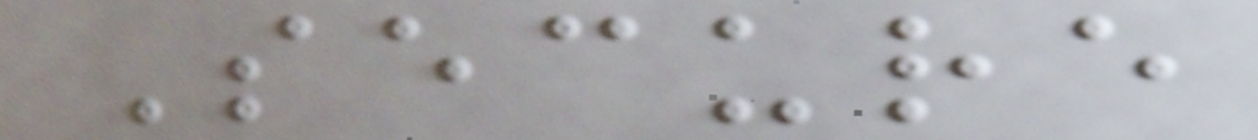Secure
